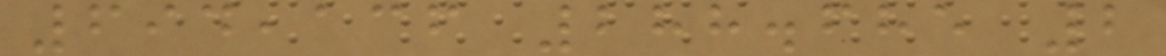694,136 288.685 2
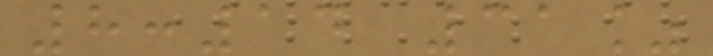8:14 31%
